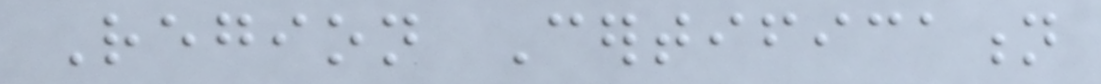Region Certification
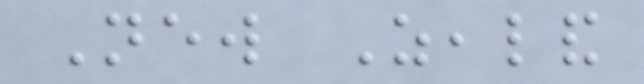New Zealand
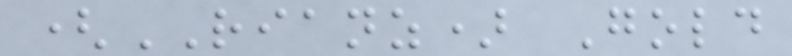(RIANZ) Gold
